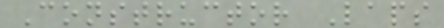Constructor Laps
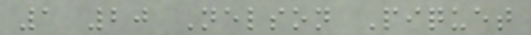1 20 Nelson Piquet
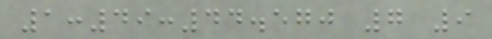1:49:44.570 7 9
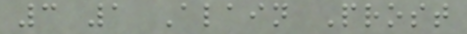3 1 Alain Prost
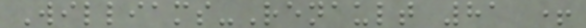Williams-Renault 81 +
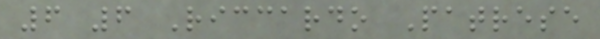6 6 Riccardo Patrese
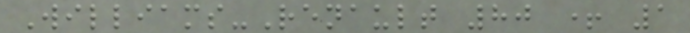Williams-Renault 80 + 1
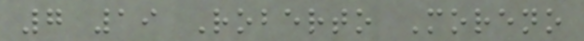7 19 Roberto Moreno
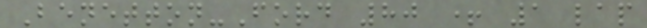Benetton-Ford 80 + 1 lap
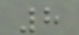8
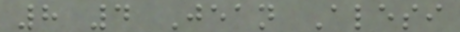8 4 Jean Alesi
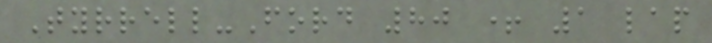Tyrrell-Ford 80 + 1 lap
